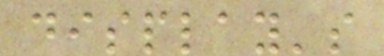display's
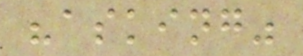"asking"
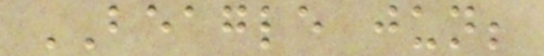BEAGLE jun;
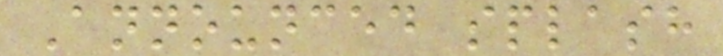Announced splash
